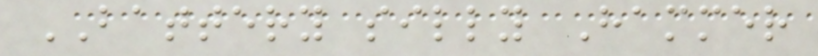BATTERY silly Hammer
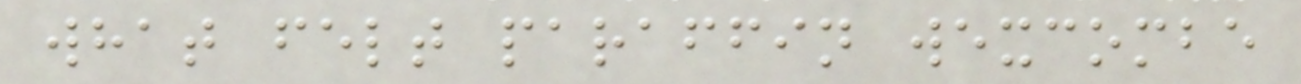what felt paraffin wexcombe
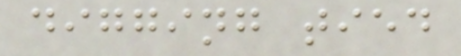digging tied
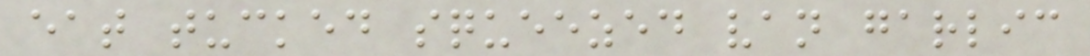eat tucked squeezed van garlic
